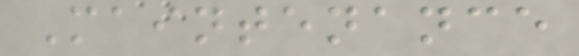Maintenance
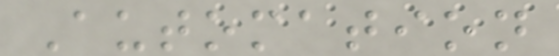Automation
